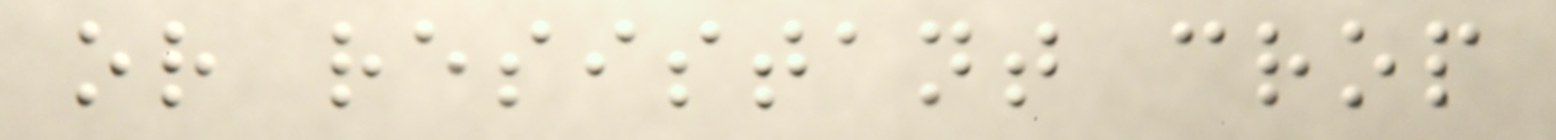or resistant crop
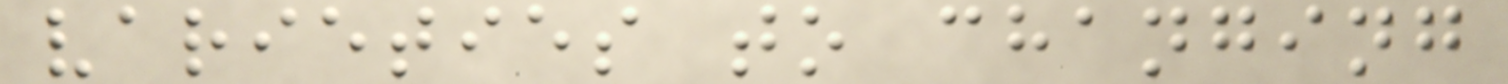varieties to changing
